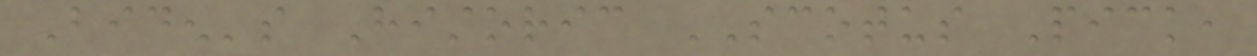Biden's Historic SCOTUS Pick,
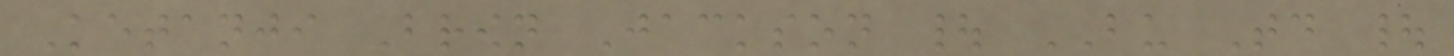Ketanji Brown Jackson | BU Today |
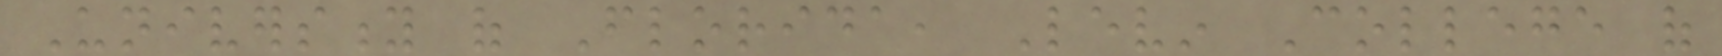University of Florida, Levin College of
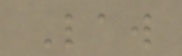Law
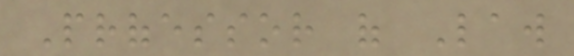Professor of Law
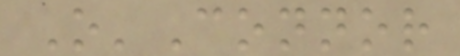O'Connor
